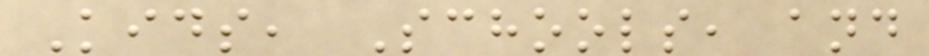Kids, Schools, and
